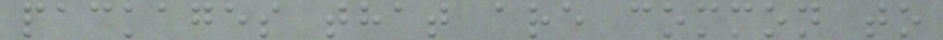packages that are common to
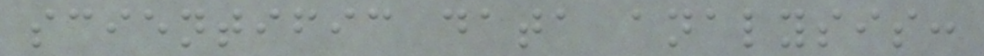scientific data analysis:
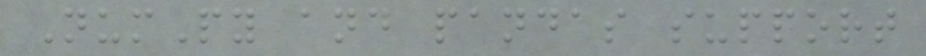NumPy and pandas support
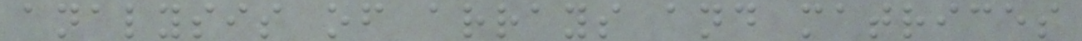analysis of arrays and matrices
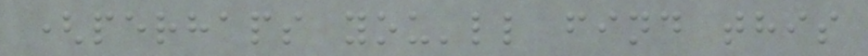(perhaps you'll find this
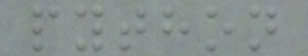python
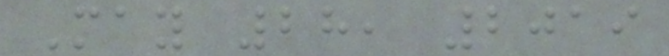May 28, 2019
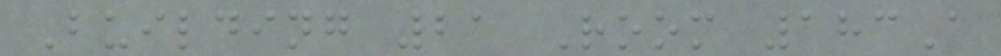Building 21 Room 183A
